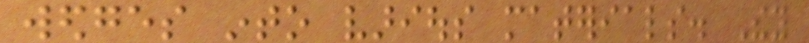wedges into various materials. They
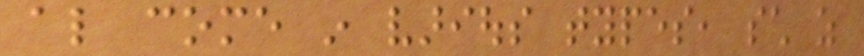also come in various types, such as
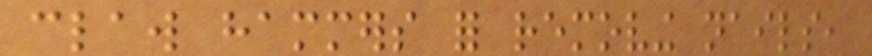claw hammers for removing nails,
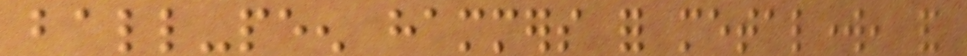ball-peen hammers for metalwork, and
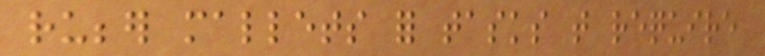rubber mallets for tasks that require
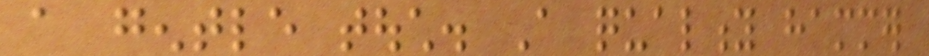a gentle touch. A quality hammer
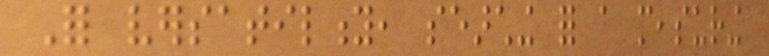For versatility, searching for a measuring
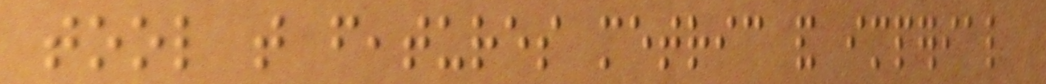tool that features metric and imperial
